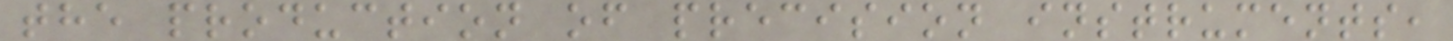the production of precision instruments,
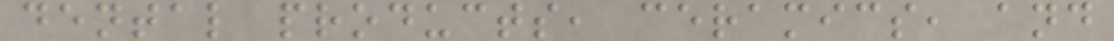dental products, ceramics, and
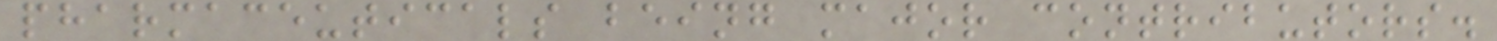pharmaceuticals being major contributors.
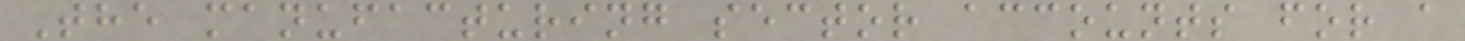The manufacturing sector accounts for a
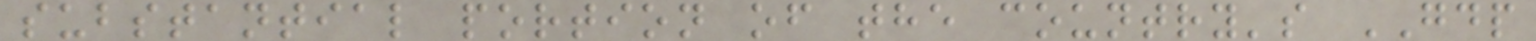substantial portion of the country's GDP
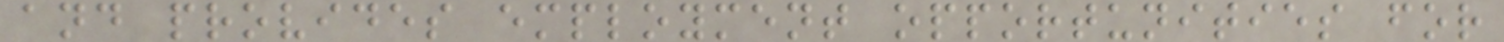and provides employment opportunities for
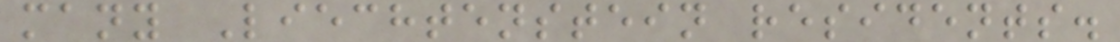many Liechtenstein residents.
